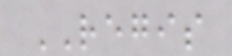REGIS
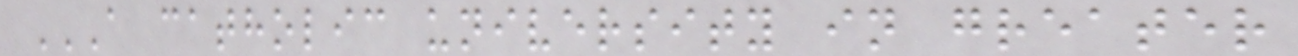A CATHOLIC UNIVERSITY IN GREATER
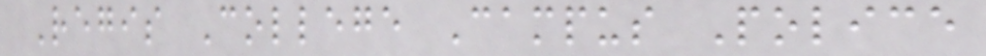Regis College Campus Police
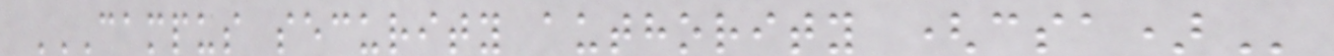CAMPUS SECURITY AUTHORITY (CSA)
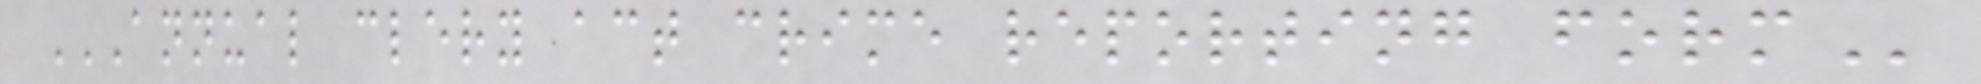ANNUAL CLERY ACT CRIME REPORTING FORM
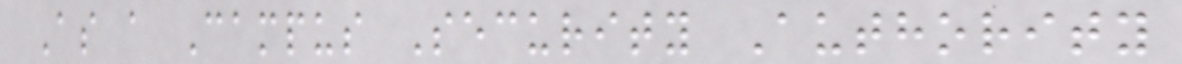As a Campus Security Authority
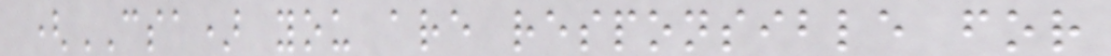(CSA) you are responsible for
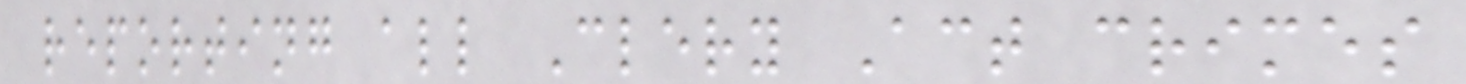reporting all Clery Act crimes
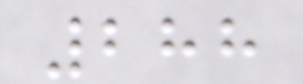288
